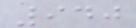940
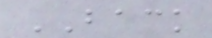BACK
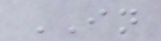IN
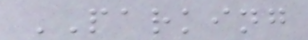PARKING
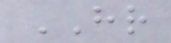HR
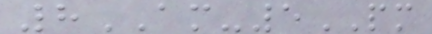8AM-5PM
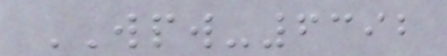WPW-6392
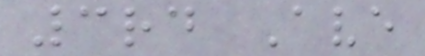3rd Ave
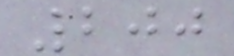200
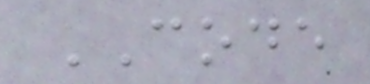CODE
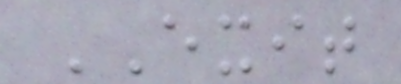EXIT
